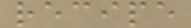recipe
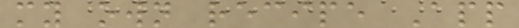my own recipe App
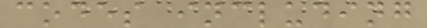codes including
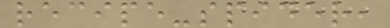recipe-spider,
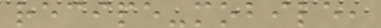recipe-mobile,
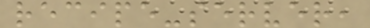recipe-server,
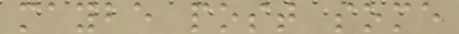maybe post some
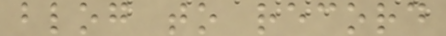blog to record
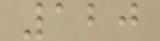120
